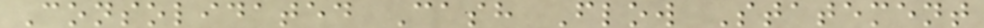Consolidated Cash Flow Statement
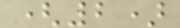(2)
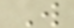W
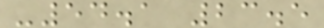-54.1 23.5
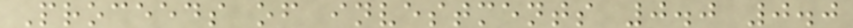Proceeds of investments 0.0 0.0
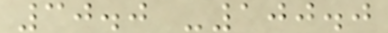30.0 -100.0
